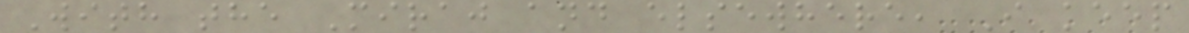With the Miraj and elsewhere, I keep
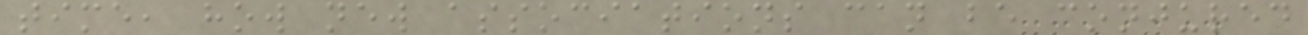time, how new associations can be conjured
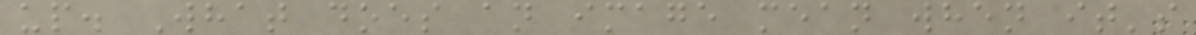up. What does an image mean when it's
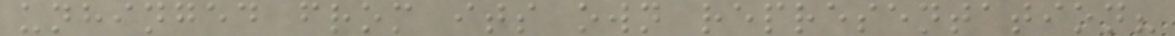unhinged from its own representation?
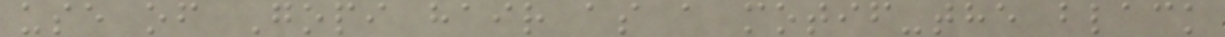use of Gopi hair as a motif-the black
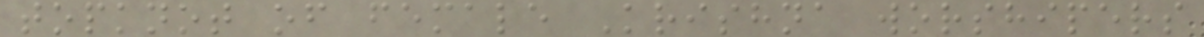topknot of female Krishna worshipers
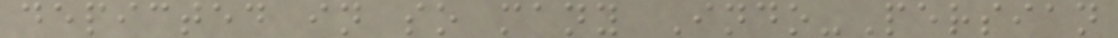depicted in so many Indo-Persian
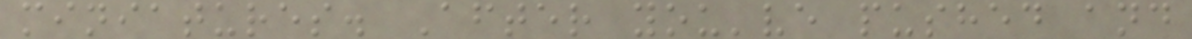miniatures. After you've pushed and
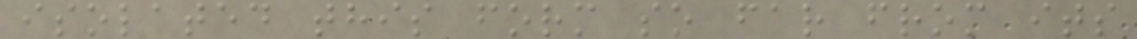isolated this form so far from its
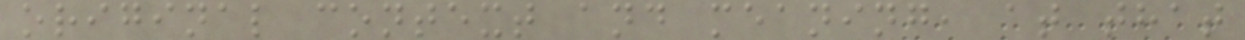original context and meaning, at that
